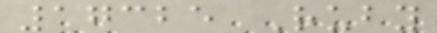17325 Ruby
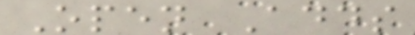Open Adds
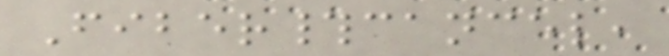Fiber#cancel,
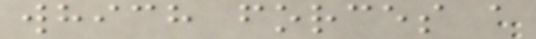which forces a
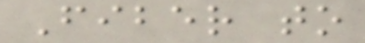Fiber to
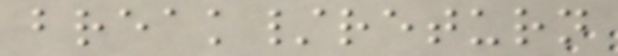break/return
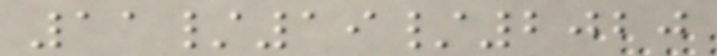11/19/2020
